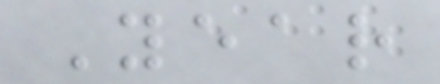Year
